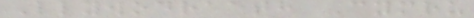Llywodraeth Cymru
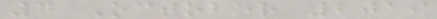7 October 2019
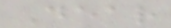Dear
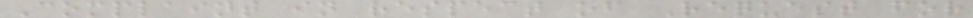Complaint in respect of Request for
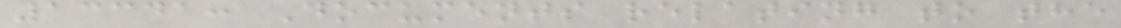13341: Documents relating to the
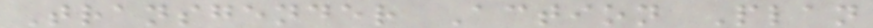Transgender Action Plan
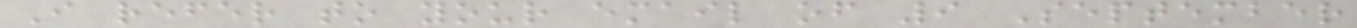I refer to your email of 9 September
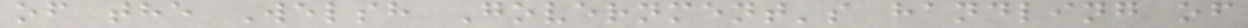of the Welsh Government's handling of
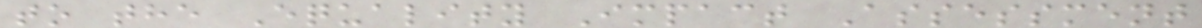to the Equality Impact Assessment
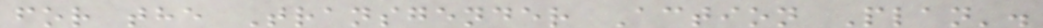for the Transgender Action Plan'.
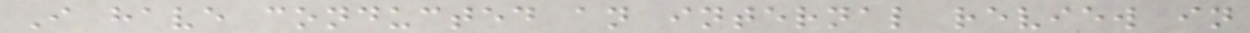I have conducted an internal review in
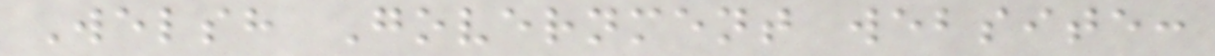Welsh Government website:
